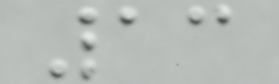13
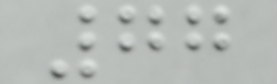77
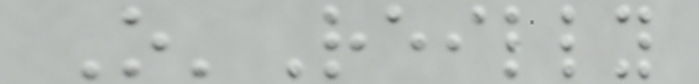O'Reilly
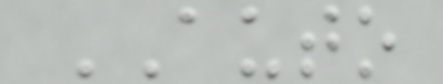AUTO
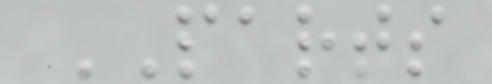PARTS
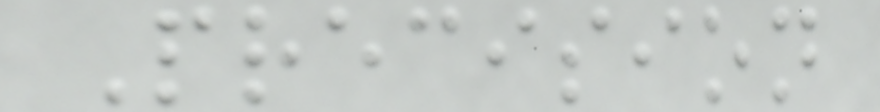Precision
